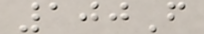100F
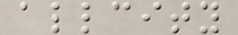allcity
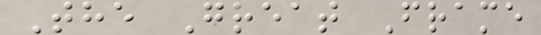The Great Frame
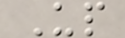Up
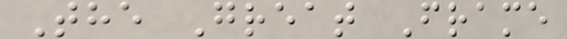The Great Frame
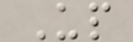Up
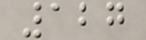127
